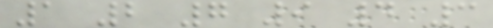1 2 7 9 4 3
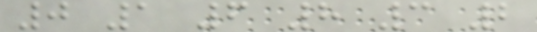0 1 6 8 3 2
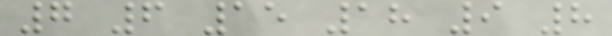7 6 15 18 9 8
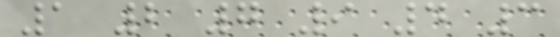1 2 7 9 4 3
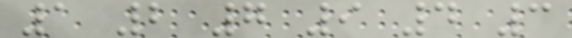1 2 7 9 4 3
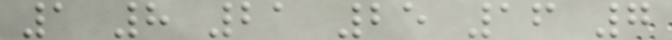1 8 21 25 16 7
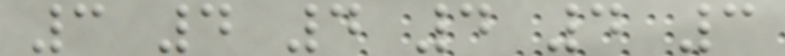3 4 4 4 4 3
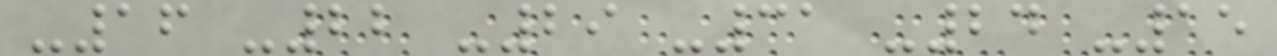-16 -22 -29 -31 -24 -15
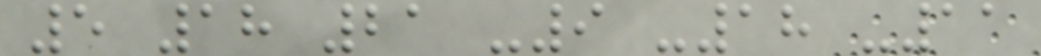5 18 21 -9 -18 -11
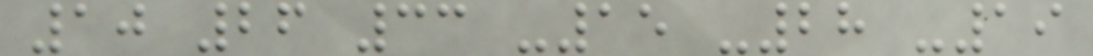10 26 33 -15 -28 -19
